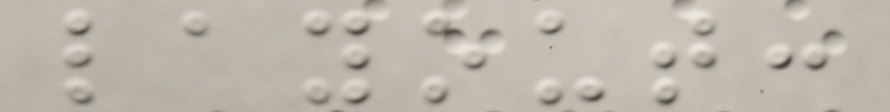layout:
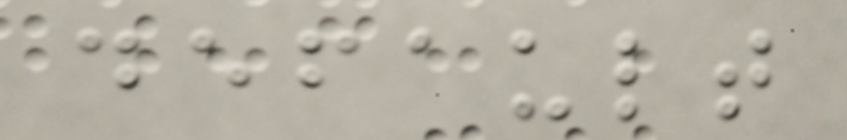default
